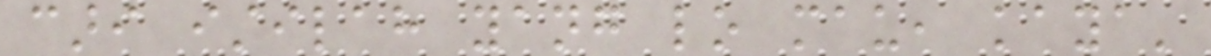cari istilah yang lo mau, kaya'
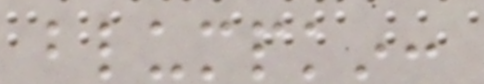blumpkin:
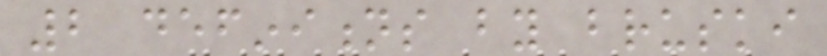2 definitions by bruski
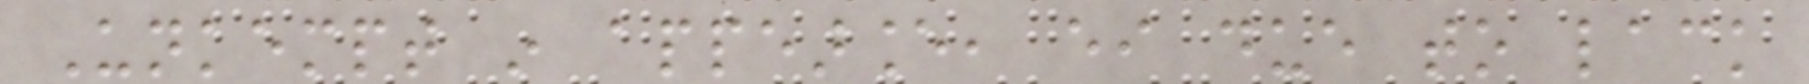Unkempt in appearance, either due to lack
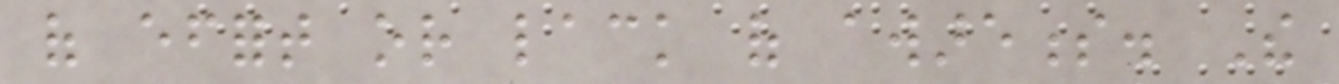of effort or lack of awareness. The
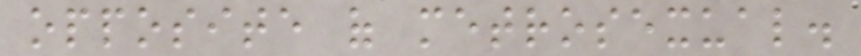opposite of metrosexual.
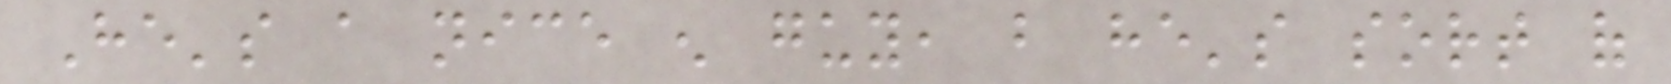He's a nice enough guy, but he's sort of
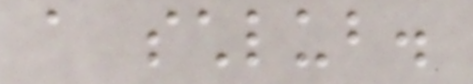a schlub.
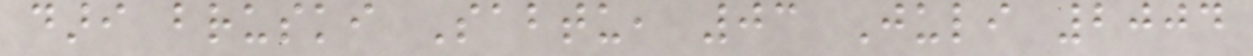dari bruski Sabtu, 03 Juli 2004
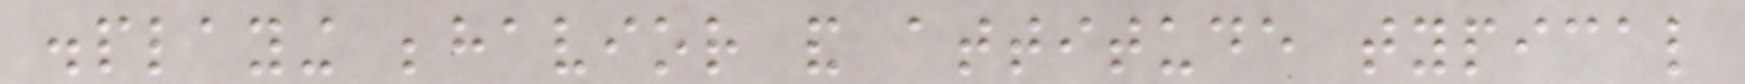displaying behavior and attitude typical
